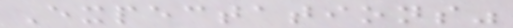Expectations"
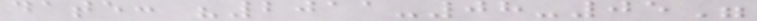date: "2011-08-05"
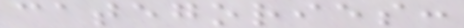categories:
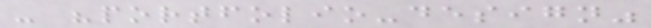- "portfolio-design"
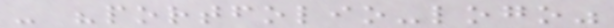- "portfolio-logo"
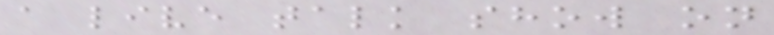a live talk show on
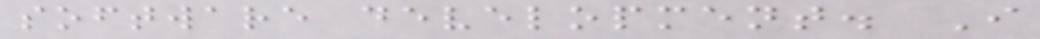software development. I
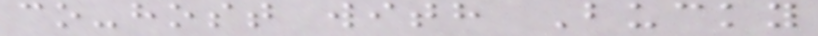co-host with Bucky
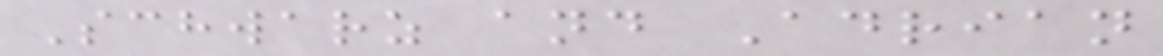Schwarz and Adrian
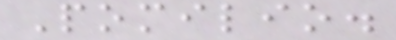Pomilio.
